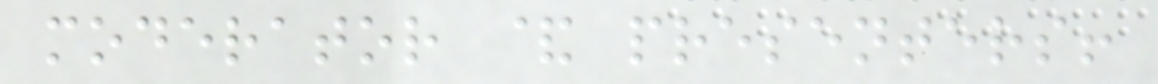moderator & presenters!
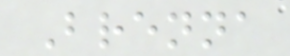Brenna
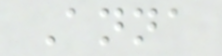Anna
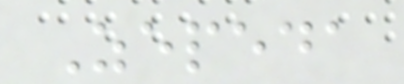Zepeda
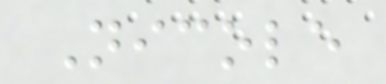Nicole
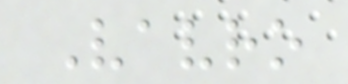Vavro
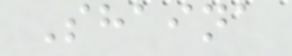Shaina
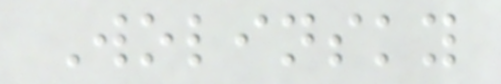Wolinsky
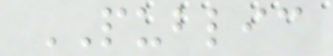PUBLIC
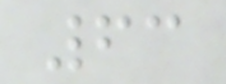63
